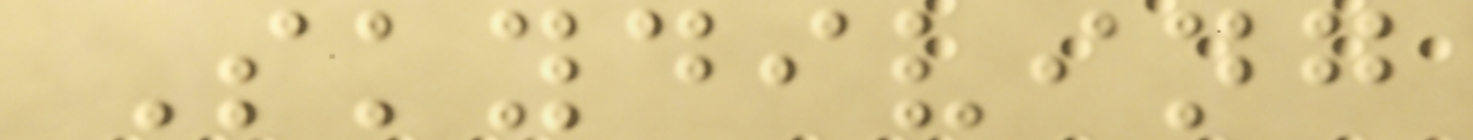Skydiving
